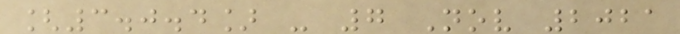[3.0.4] - 7 Nov 2021
